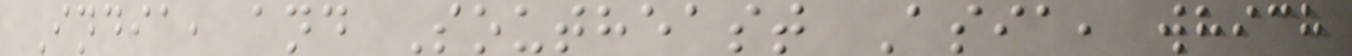India, and Southeast Asia, which
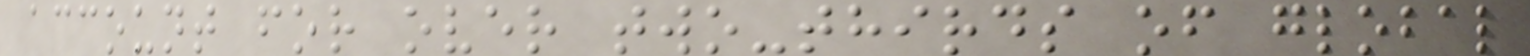account for over two-thirds of global
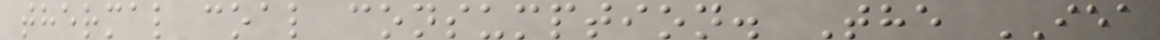thermal coal consumption. The IEA
